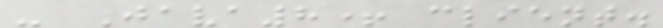- Java8+ client.
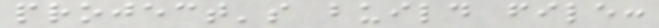project's build file:
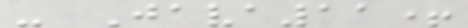- Java11+
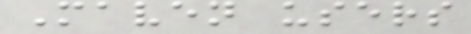Maven users
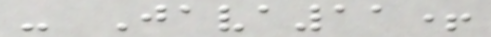- Java11+
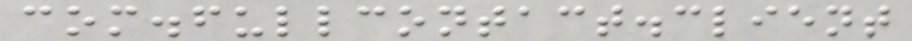com.fullcontact.client
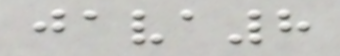java8
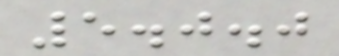5.0.0
